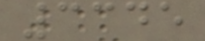3345
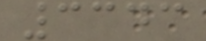3343
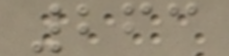263
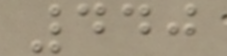440
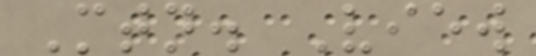Mtn. View
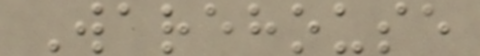Warehouse
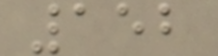152
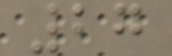27
